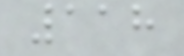118
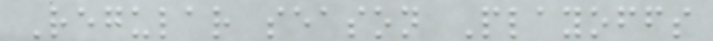Regular season Playoffs
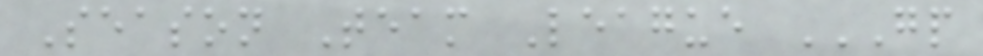Season Team League GP
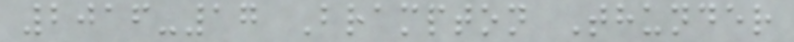2016-17 Brampton Thunder
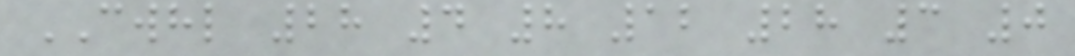CWHL 28 4 8 12 28 3 0
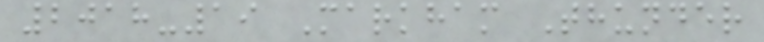2018-19 Markham Thunder
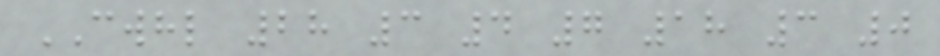CWHL 28 3 4 7 18 3 0
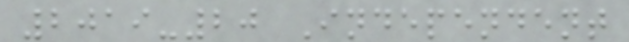2019-20 Independent
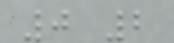0 2
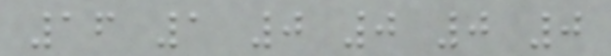16 1 0 0 0 0
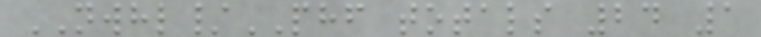NWHL/PHF totals 24 1
